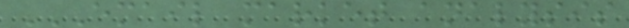EMAIL MARKET ANALYSIS
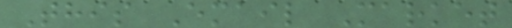This Email Market
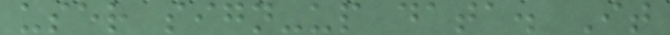user sign-up data. It
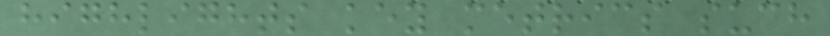highlights key metrics such
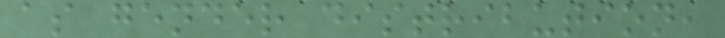as gender distribution,
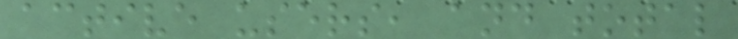active users, and total
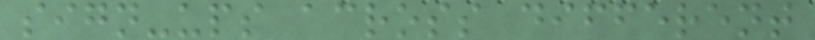sign-ups across different
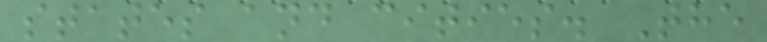states and cities. The
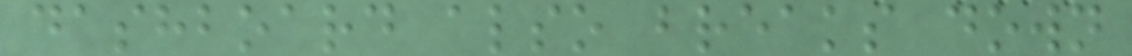dashboard also breaks down
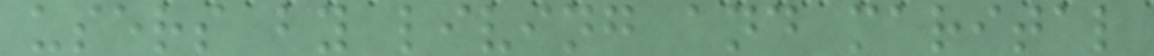users by living and marital
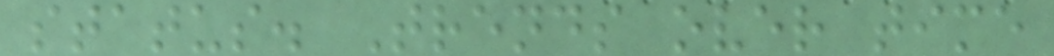status. Trends over time
